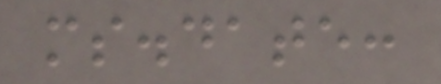ms.date:
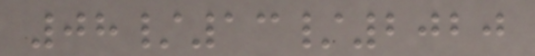08/13/2020
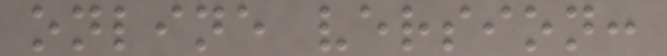online version:
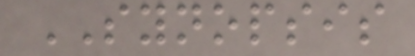SYNOPSIS
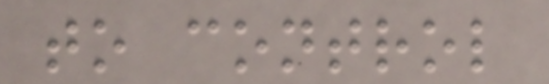to control
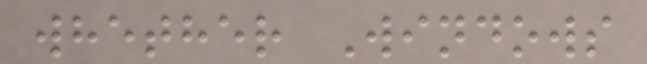whether Windows
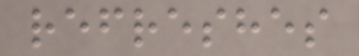refreshes
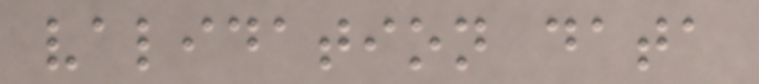validation data
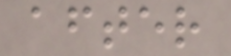after
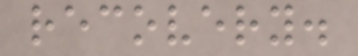recovery.
